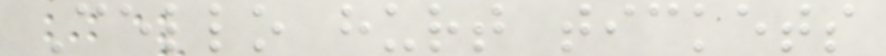Cello hurt tickets
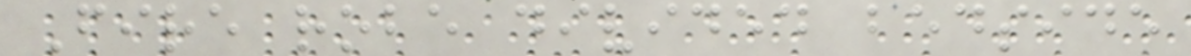Fire robe divided bedside
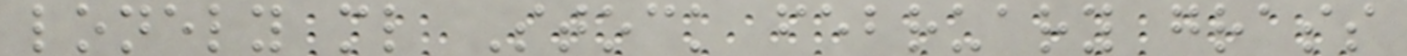lonely ml Stock february grass
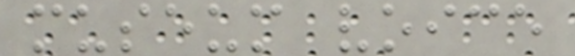museum voice
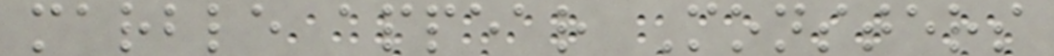marble appear Monsters
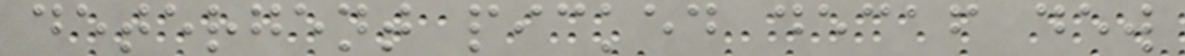detergent picked decaf dew
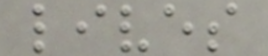lives
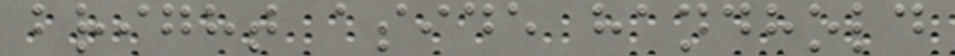bright aside handhold
